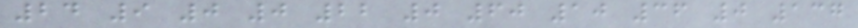24 9 0 0 22 0 60 10 36 0 137
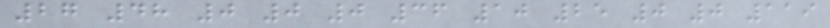27 48 0 0 0 36 10 25 0 0 119
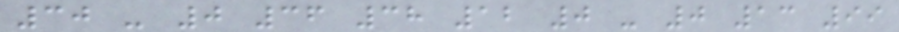30 - 0 36 38 12 0 - 0 13 99
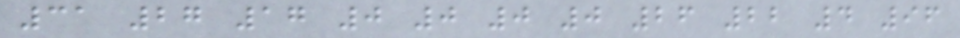31 27 17 0 0 0 0 26 22 4 96
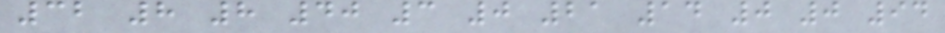32 8 8 40 3 0 21 14 0 0 94
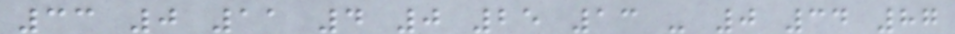33 0 11 4 0 25 13 - 0 34 87
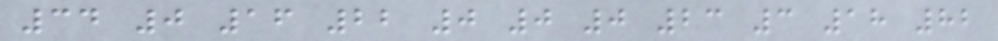34 0 16 22 0 0 0 23 3 18 82
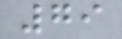79
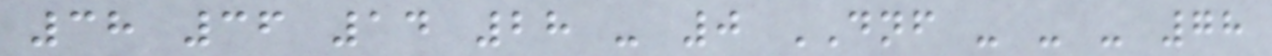38 36 14 28 - 0 DNF - - - 78
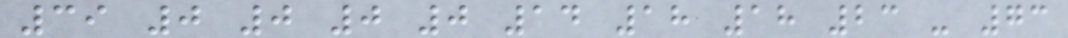39 0 0 0 0 14 18 18 23 - 73
